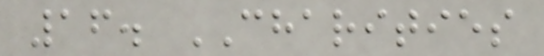16. CHARITIES
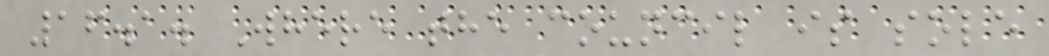16.1. Where the council is sole
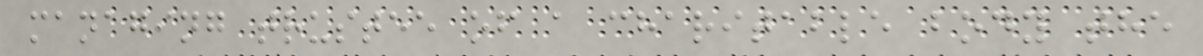managing trustee of a charitable body the
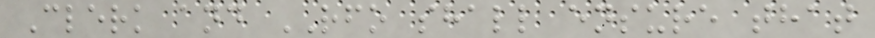Clerk and RFO shall ensure that
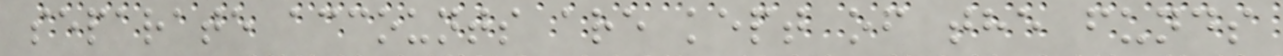separate accounts are kept of the funds
